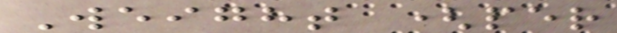Weight (per
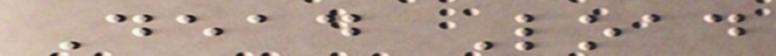Dead Load
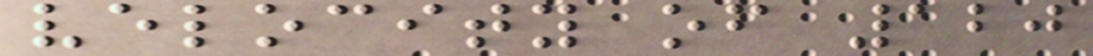velocity of 120
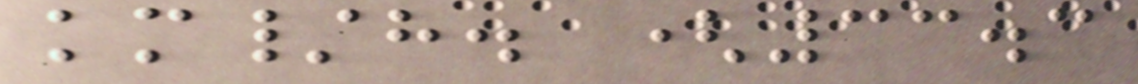km/h. (33.3
